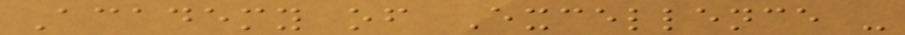Academy of Excellence -
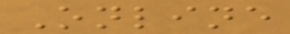Online
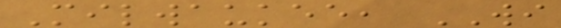Milwaukee, WI
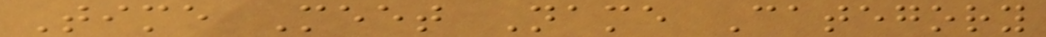Time Meet Name Category
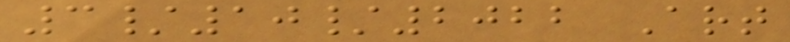3/10/2022 Art
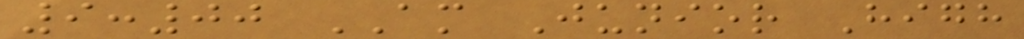9:00 AM Junior High
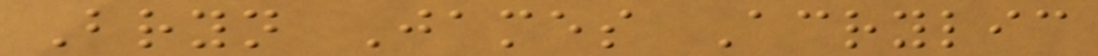Bryn James Acrylic
